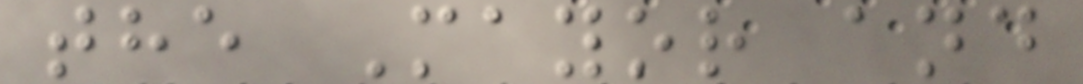the Mayor and
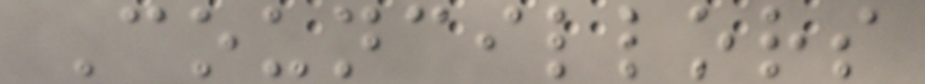Councillors
